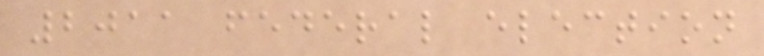2011 federal election
